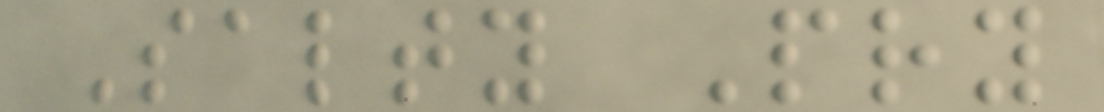Salty Pry
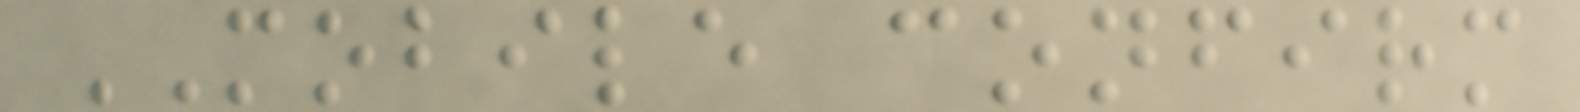MOBILE confirm
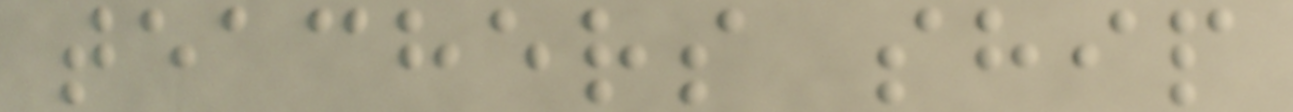teachers ship
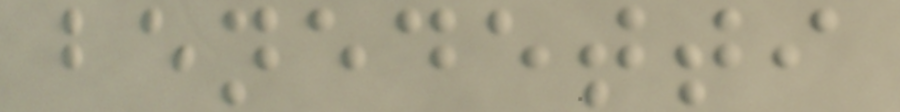benedetti
